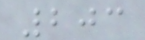203
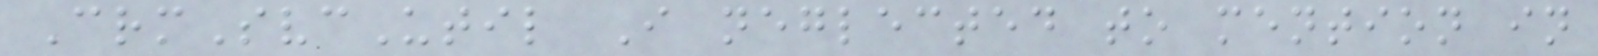CrmSvcUtil I neglected to mention in
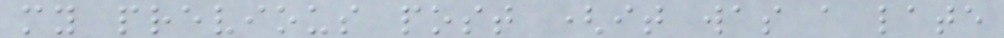my previous post (it was a late
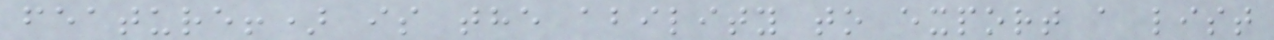feature!) is the ability to export a list
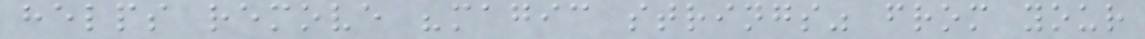helps remove "magic strings" from your
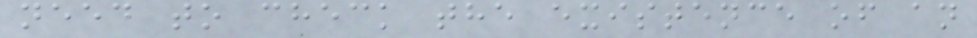need to check the existence of an
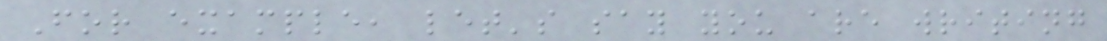For example, let's say you are writing
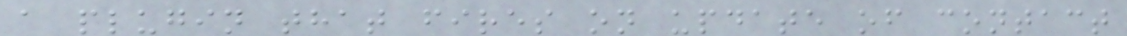a plugin that fires on update of contact
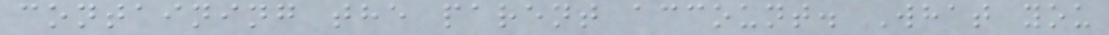containing the parent account. What you
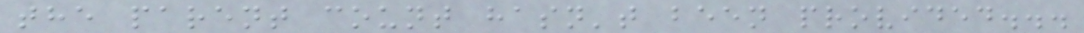the parent count hasn't been provided...
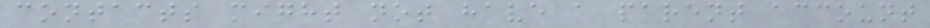contacts might not have a parent account
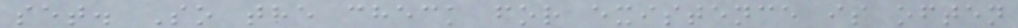set. So the check for existence is often
